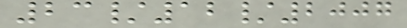23/12/2007
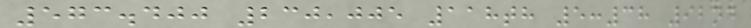573.400 230,005 118th 5:38 92nd
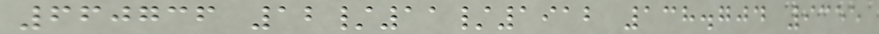660736 12/11/1912 138.704 9355
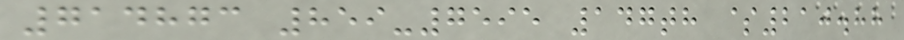714873 859-7595 147th $210.88
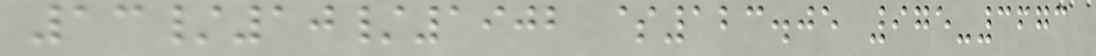13/10/1902 $123.05 975-3673
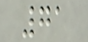71
